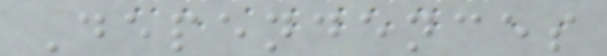Dependences
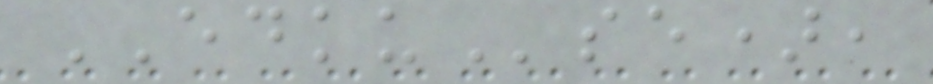EDKUse),
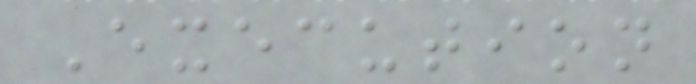Execution
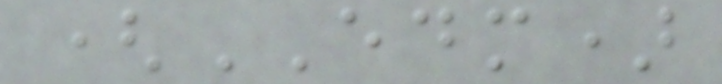(EDM)
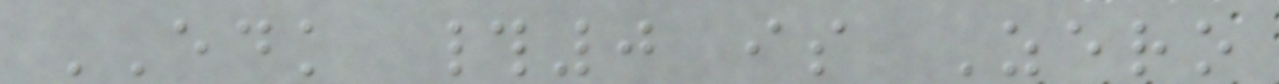EDK #0 is Zero
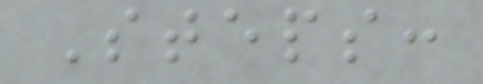Steps:
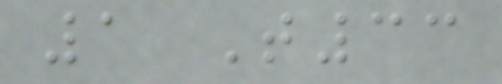1 T33
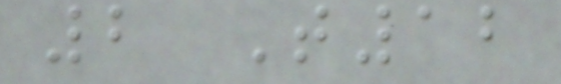2 T12
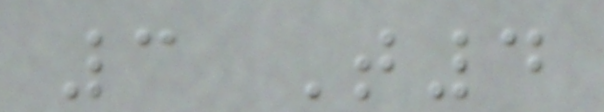3 T4
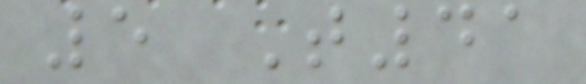5 T41
